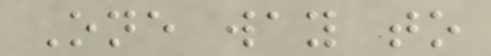One way to
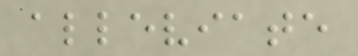alleviate
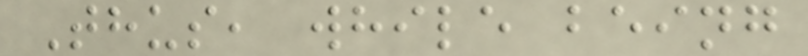Thus, while being
